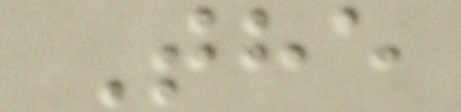The
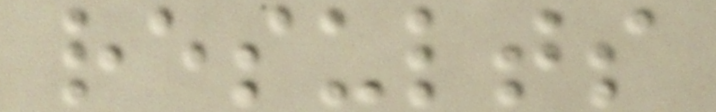results
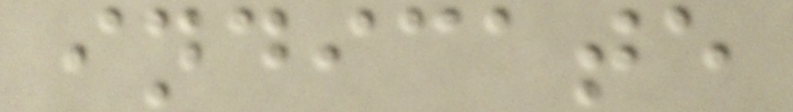indicate
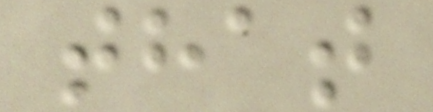that
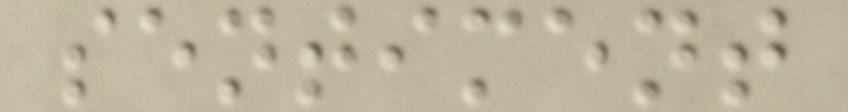sentiment
